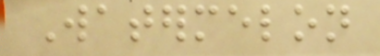Watermelon
